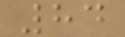84
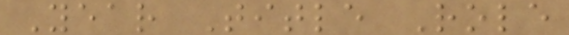Year Title Role
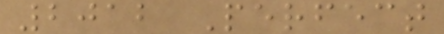2012 Perfect
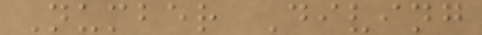Number Diving
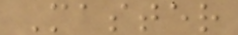Master
